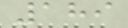189
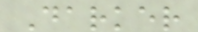Darker
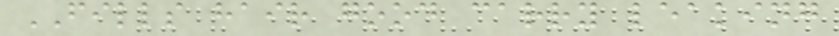FILLS hair good carry leaking
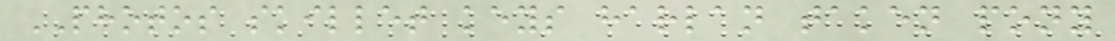PHOTOS skillet keys harlan taken pony
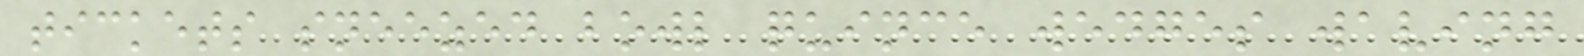tickets sneezed bowl quince wedges waving
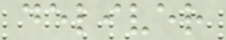deliver
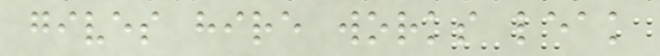gives hire works leak
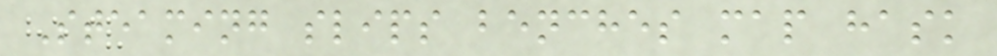Steaming slips benches map hask
